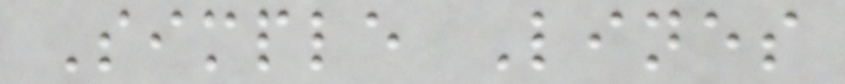Simple Lines
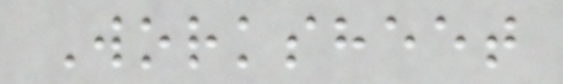Worksheet
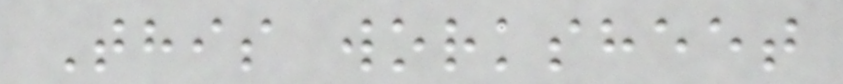This worksheet
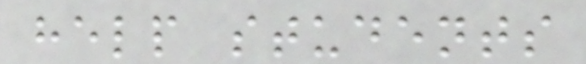help students
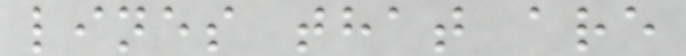lines that are
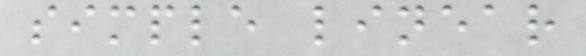simple linear
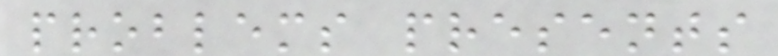problems presents
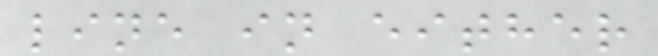line in either
